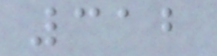312
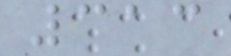313
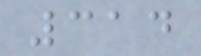314
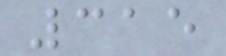315
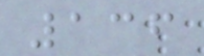136
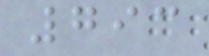793
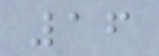16
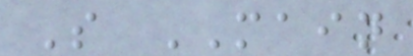S MAIN
